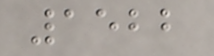1522
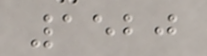1520
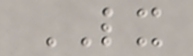LX
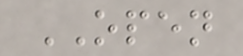OPEN
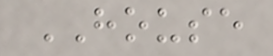HOUSE
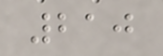210
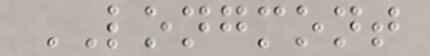LONGMONT
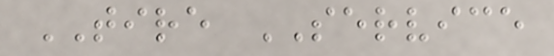TIRE SERVICE
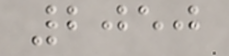2050
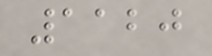1120
